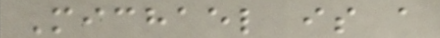Michael is a
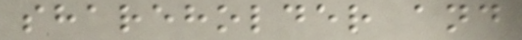shareholder and
